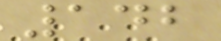142
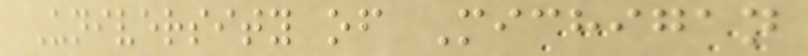University of Michigan
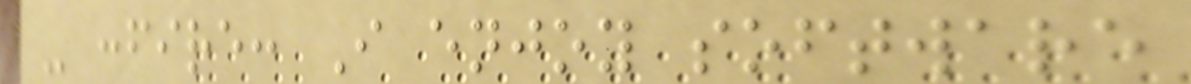- :fire: I enjoy software
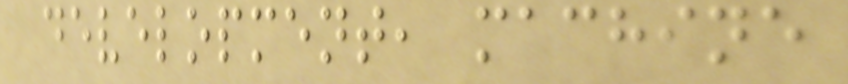development, machine
